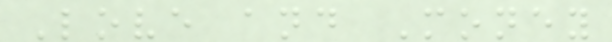Love and Money
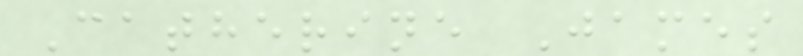Catherine James
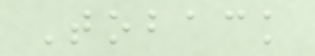Toback
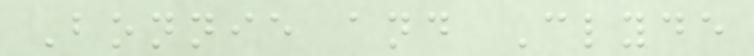Bonnie and Clyde
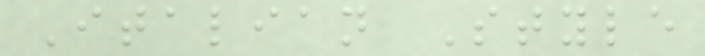Italian Style
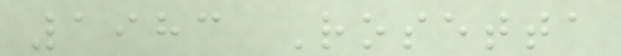1983 Rosetta
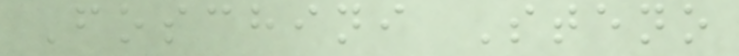Foschini Steno
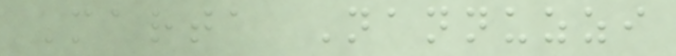Marta Nannuzzi
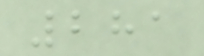281
